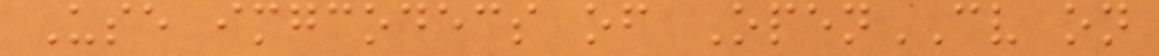Use imgcodecs of OpenCV on
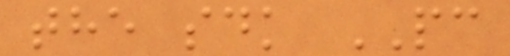the sdk PC
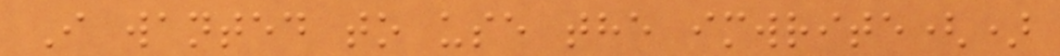I wanted to use the imwrite()
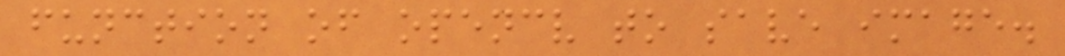function of opencv to save image.
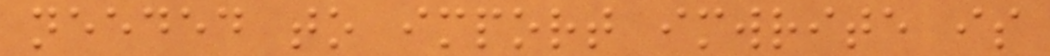needed to import imwrite is
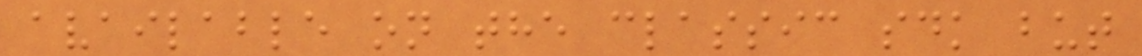available on the classic sdk but
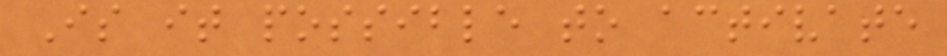Is it possible to activate
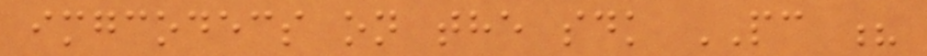imgcodecs on the sdk PC ?
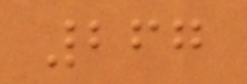267
